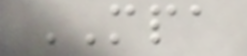MPA
